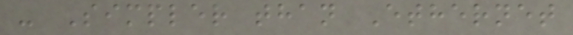- Simpler than Ethernet
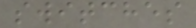switches
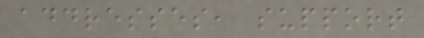addresses, support
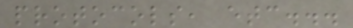protocols, etc...
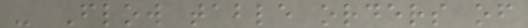- Flow table orders of
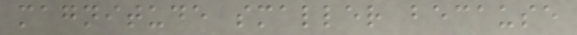magnitude smaller because
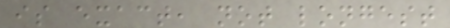is exact, not longest
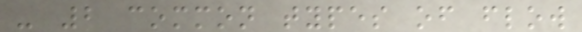- 2 common types of flow
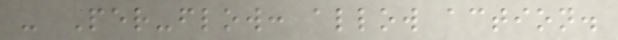- Per-flow: allow action.
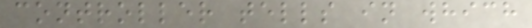controller tells in which
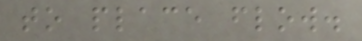to place flow.
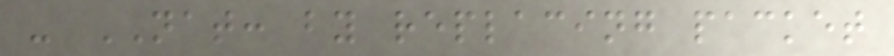- NAT: by replacing packet
